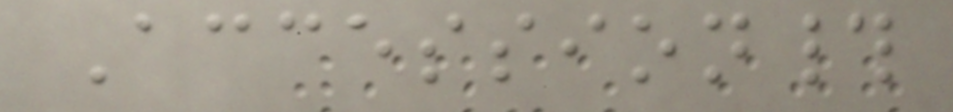Accession#
